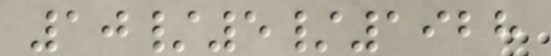10/5/1928
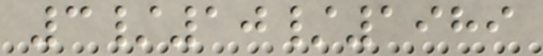3/10/1989
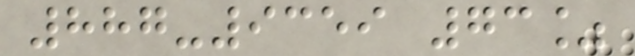887-9359 73%
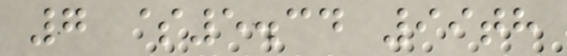7 $5.34 99th
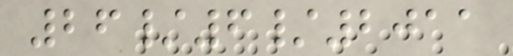26/6/2011
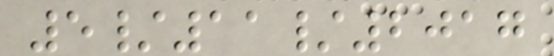5/11/2017
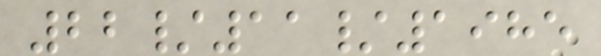22/11/1985
